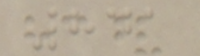841
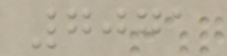7071
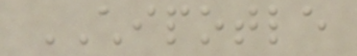CHIPOTLE
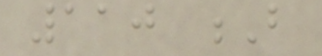110 B
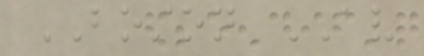BOSTON AV
